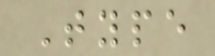Type
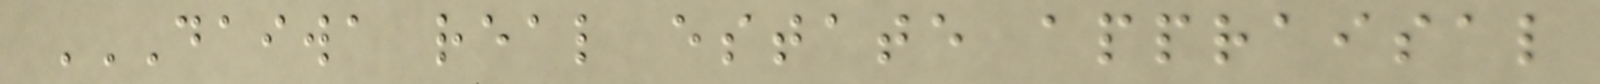DAIWA REAL ESTATE APPRAISAL
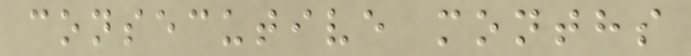consecutive months
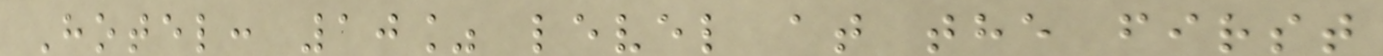Hotel: 10% level at the first
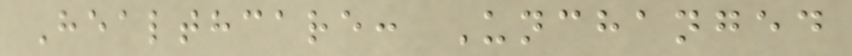Healthcare: Unchanged
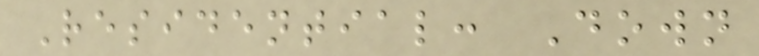Residential: Down
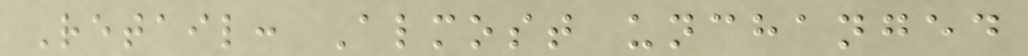Retail: Almost unchanged
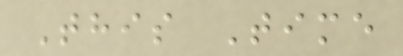This Time
